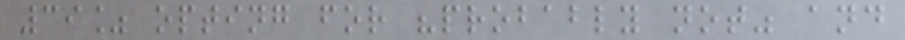39% opting for "probably not" and
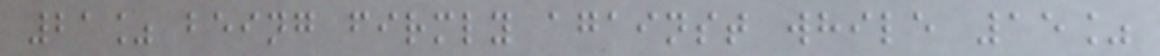21% being firmly against while 15%
